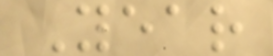Year
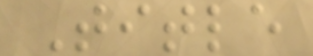Title
